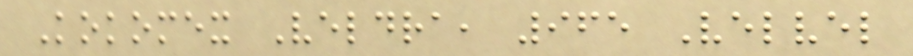Kokomex Veldra, 965 Velvel
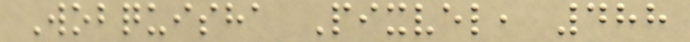Wobquisha Pixvel, 488
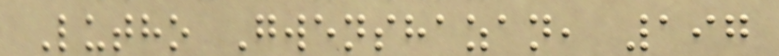Lutho Gwenshazan, 197
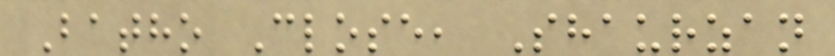Batho Close, Shaurzan
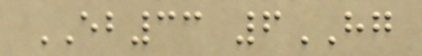EB33 6HG
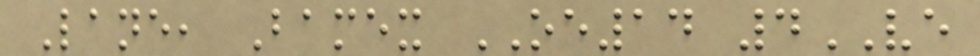Lane, Bamex OE14 4VE
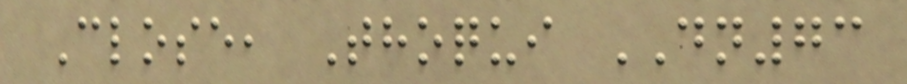Close, Thoqui DN73
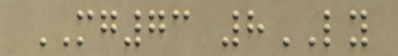MG73 8LY
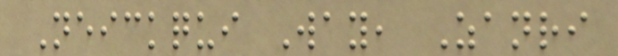Neickqui Way, Zanri
